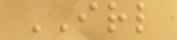IRL
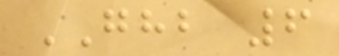GHB 6
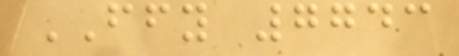FFY 7743
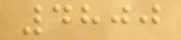4800
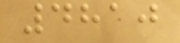4810
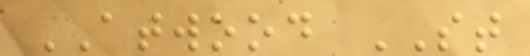ATWOOD ST
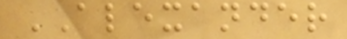ALEXANDER
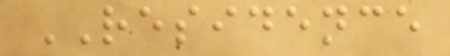RESIDENCE
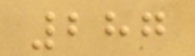287
